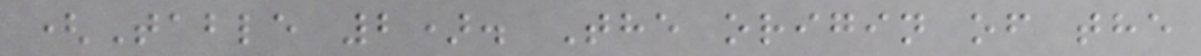(Table 2). The origin of the
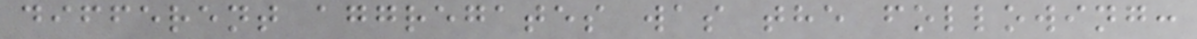different aggregates was the following:
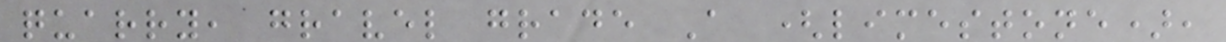quarry, gravel grade A (limestone),
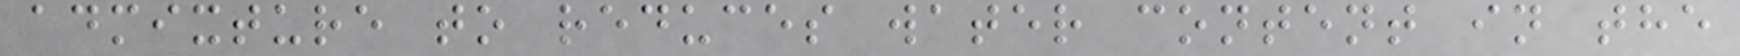admixture to reduces water content in the
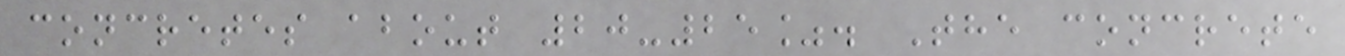concretes about 20-25%. The concrete
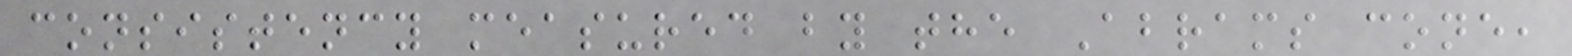consistency measured by the Abrams cone,
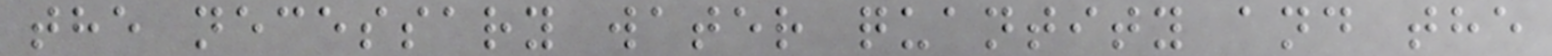the necessary water quantity and the
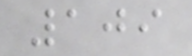109
